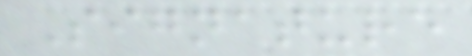Signature
